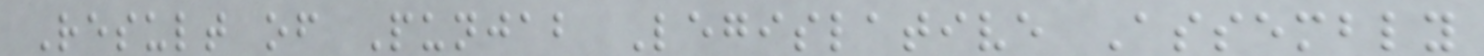Result of Punjab Legislative Assembly
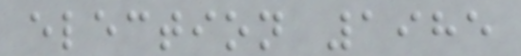election 1985
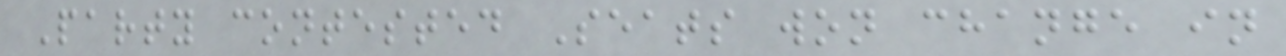Party contested Seats won change in
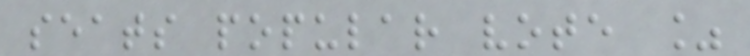seats popular vote %
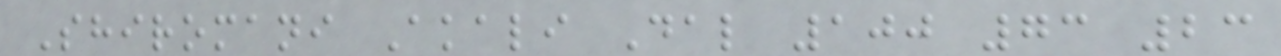Shiromani Akali Dal 100 73 23
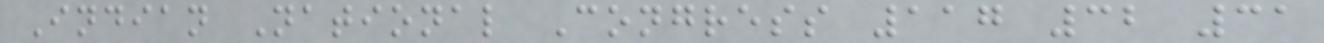Indian National Congress 117 32 31
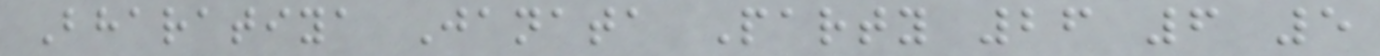Bharatiya Janata Party 26 6 5
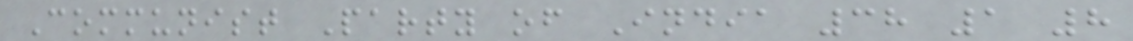Communist Party of India 38 1 8
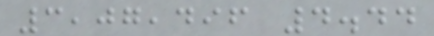3,07,496 4.44
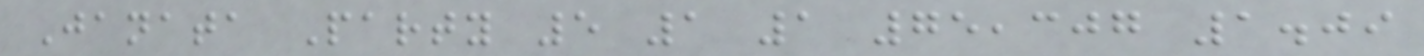Janata Party 5 1 1 75,307 1.09
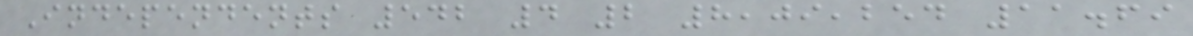Independents 542 4 2 8,09,254 11.69
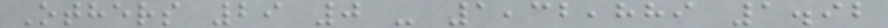Others 29 0 - 1,32,889 1.92
